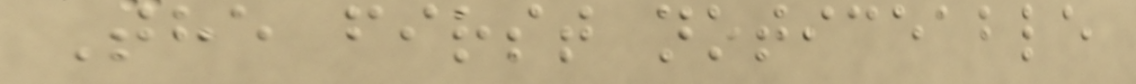The first noticeable
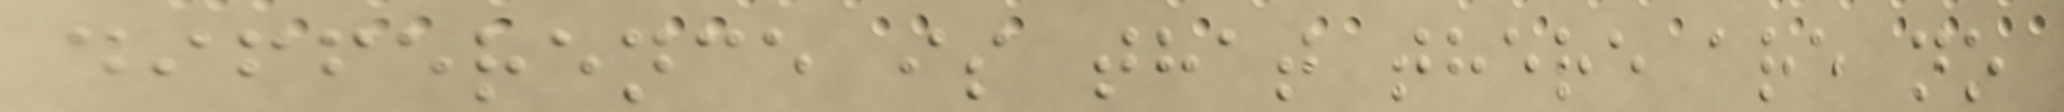difference is that there are no
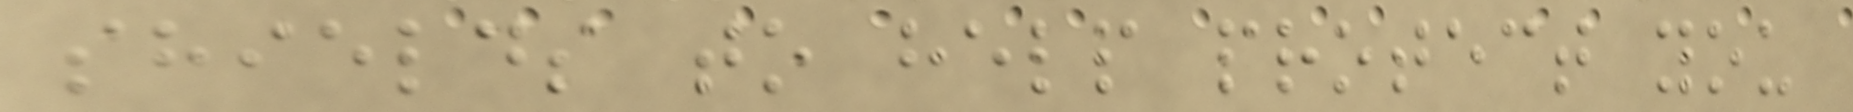shields to help protect you
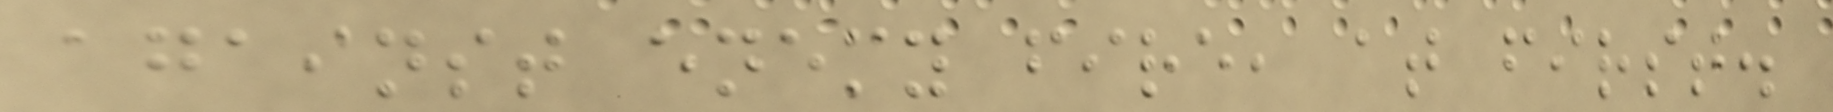against enemy fire, at first.
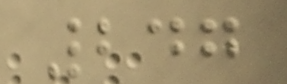247
